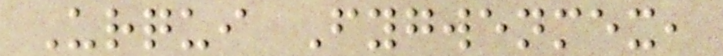Urqui Fygwenmex,
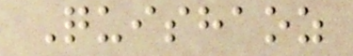Quishaoz
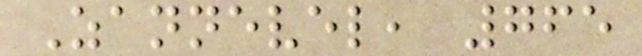Zannevel, 765
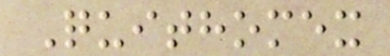Quithomex
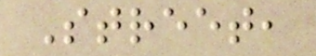Street,
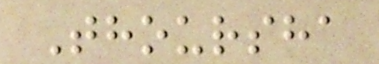Thoursha
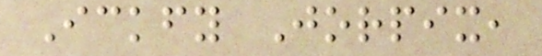Ickfy Jorpix,
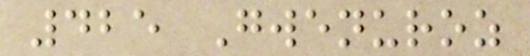425 Gwenuroz
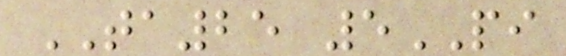TA25 5PI
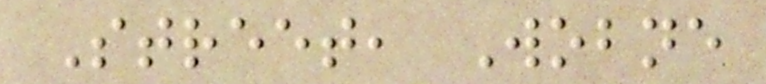Street, Wobne
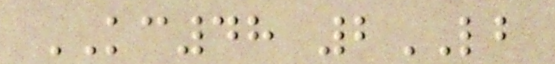KC48 2LB
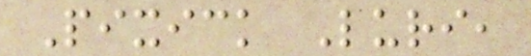Pixick Luri,
